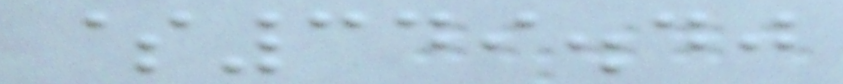$349.40
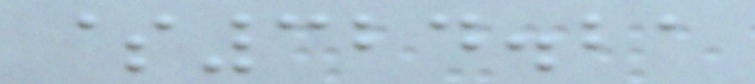$324.21
